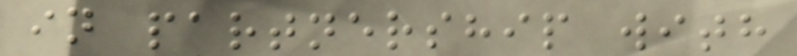in partnership with
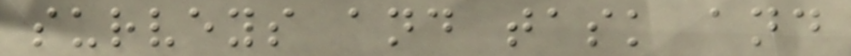surveys and task and
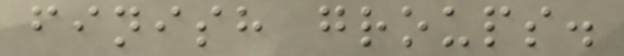finish groups.
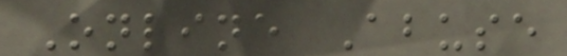Online Abuse
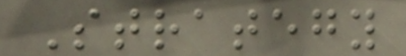Strategy
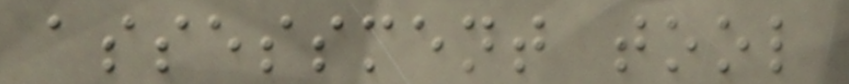assessment tool
